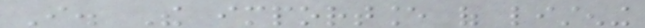I. The importance of listening
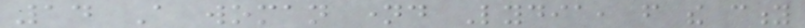14 A woman named Lydia, from the city
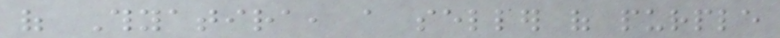of Thyatira, a seller of purple
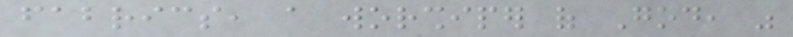fabrics, a worshiper of God, was
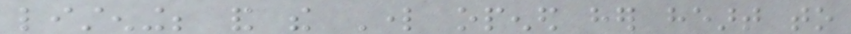listening; and the Lord opened her heart to
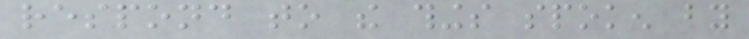respond to the things spoken by
